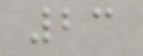23
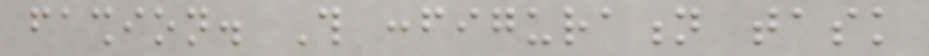fashion. This configuration task
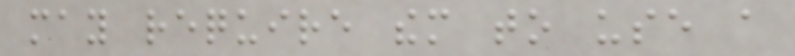may require them to use a
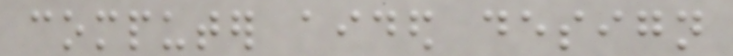computer aided design
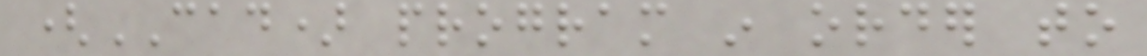(CAD) program in order to
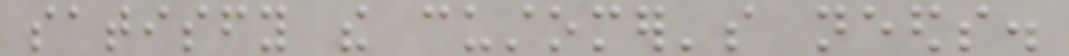satisfy the customer's needs.
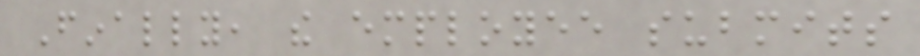Finally, the employee submits
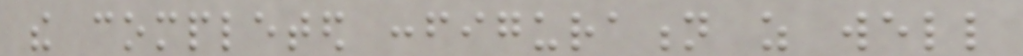the completed configuration as well
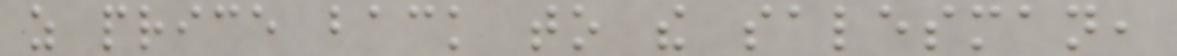as price back to the salesman,
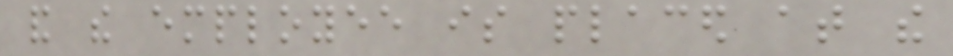and the employee is placed at the
